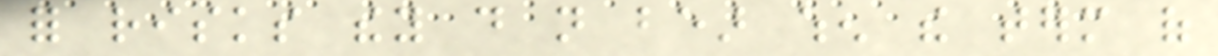for risks they do not bear when the term of
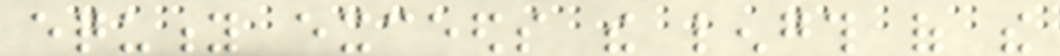equity exceeds the length of the
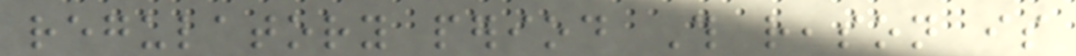regulatory period This reason is
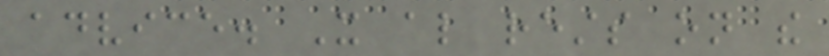advice. It also rests on the
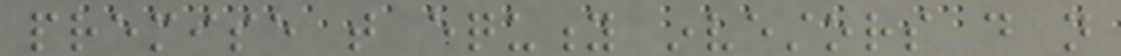premise that equity investors do not
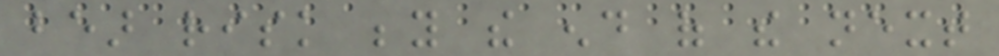bear risk beyond the end of the next
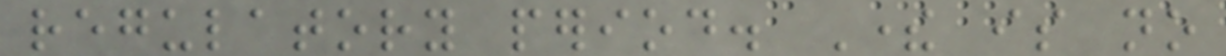regulatory period. There is no
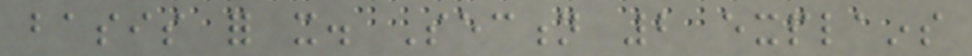basis for it. Section 2 explains
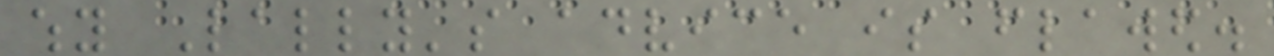why Lally's advice is flawed.
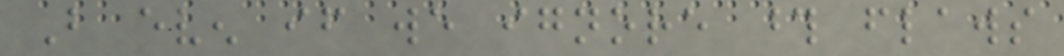But even if we ignore those flaws
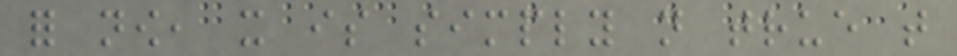for now, it is simply not true that
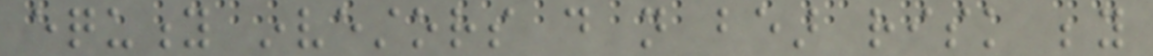equity investors do not bear risk beyond
